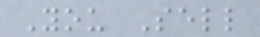You Sell
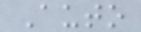Auto
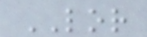LOR
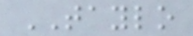TAYLO
